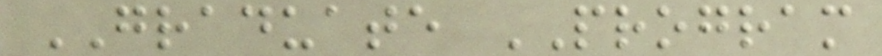GRADUATE PROGRAM
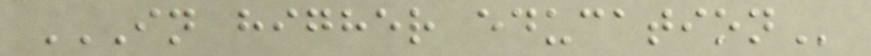IN HIGHER EDUCATION
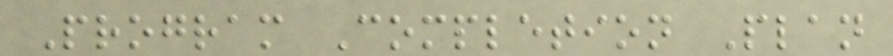Program Completion Plan
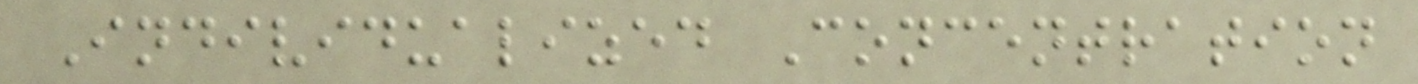Individualized Concentration
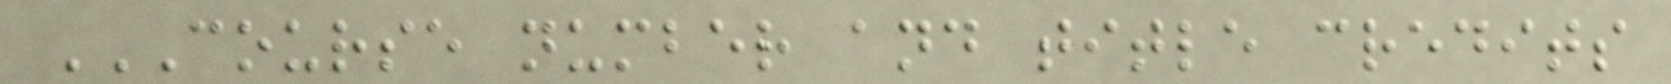COURSE NUMBER AND TITLE CREDITS
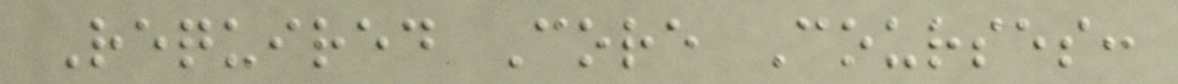Required Core Courses:
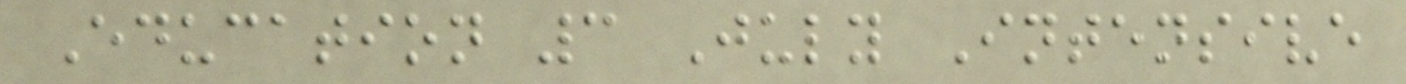Education 3 July Intensive
